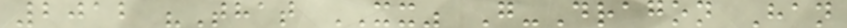2012 "That XX" G-Dragon Han
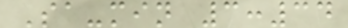Sa-min 3:34
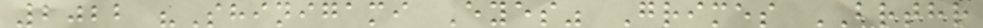2022 "Shinigami Eyes" Grimes BRTHR
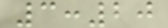3:20
